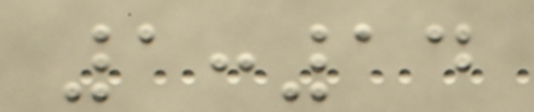1:14
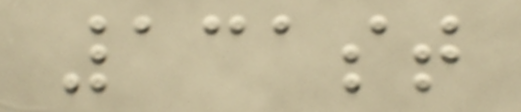131st
